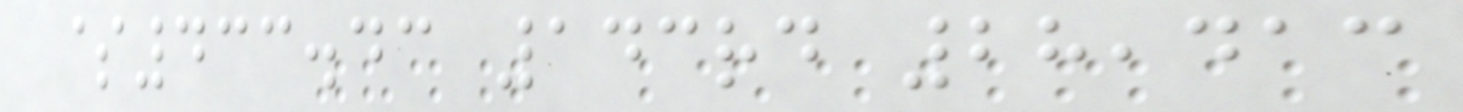$433.43 143rd 28,413
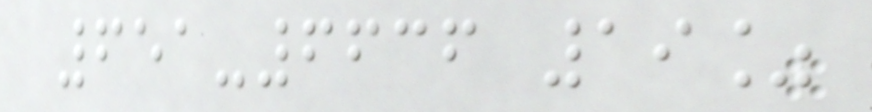651-6636 19%
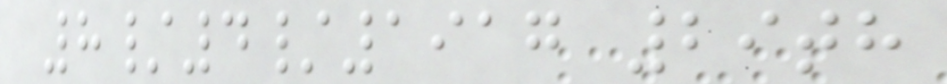8/4/1917 29th
